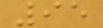95
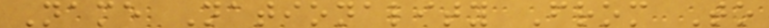Name Nationality From To
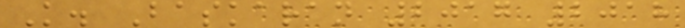K. Baskaran 2017 2018
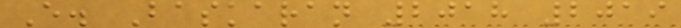E. Baskaran 2018 2019
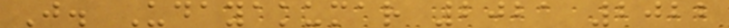J. Udayakumar 2021 2022
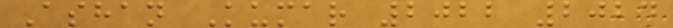Ashan Kumar 2022 2024
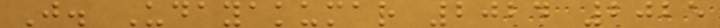J. Udayakumar 2024 2025
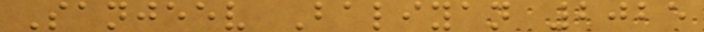Sanjeev Baliyan 2025
